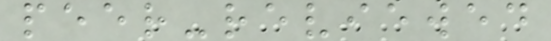peer-reviewed
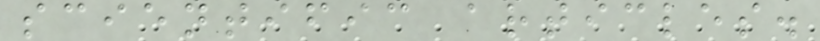scientific articles.
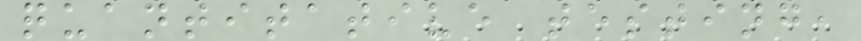quantitative testing,
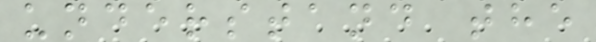understand the
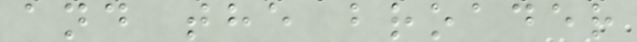and the broader
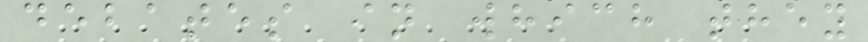debates in which they
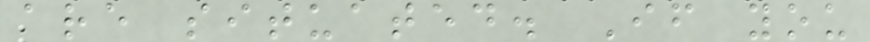are situated. If you
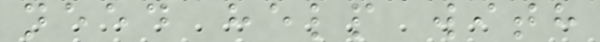need help with
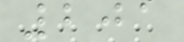201
